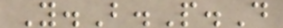Y.B.P.D
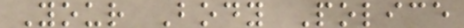Your Body Police
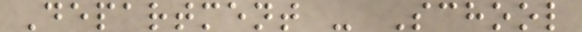Department - School
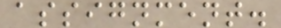assignment.
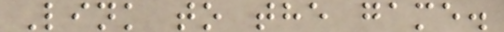Link to the game.
